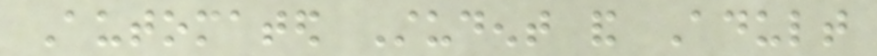Automated Student and Adult
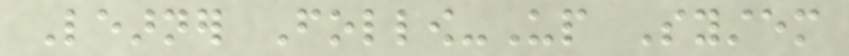Learner Follow-Up System
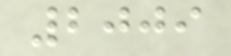2009
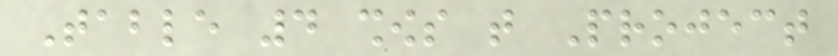Table 4 shows that Project
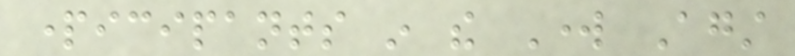participants in the Work Against
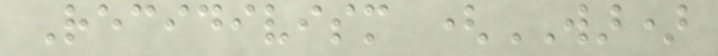Recidivism (WAR)
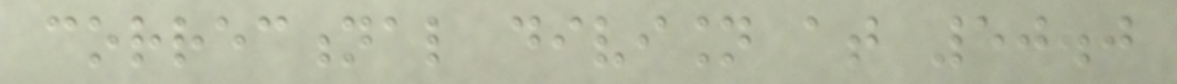correctional division at 50.0
